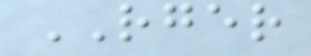RGER
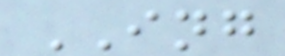ING
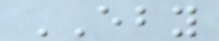EBY
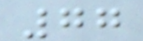77
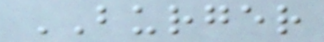BURGER
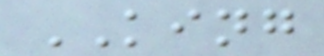KING
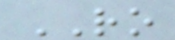RO
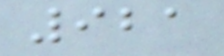921
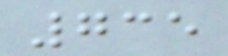735
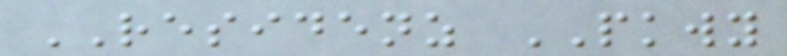RESIDENZ PKWY
